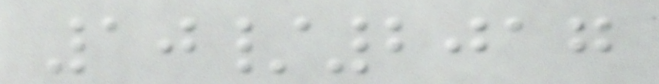10/2017
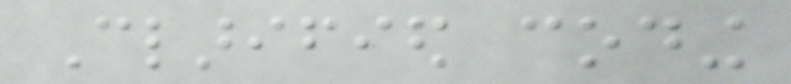Clarified coding
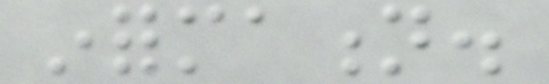information.
